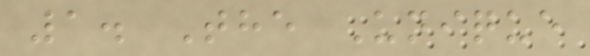1. The Unique
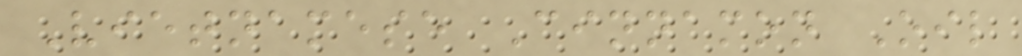Vietnamese Cinnamon Oil
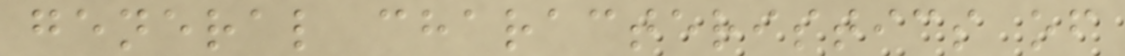general characteristics of
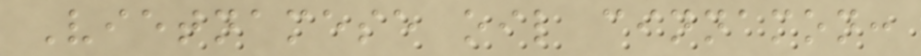Vietnamese oil cinnamon:
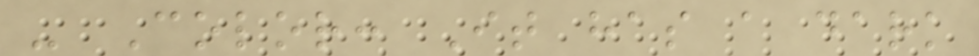- Color: It has a dark
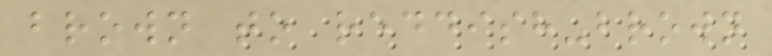brown to reddish-brown
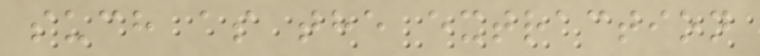such as the extraction
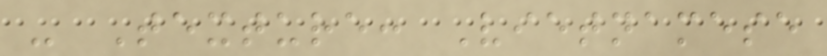- Texture: Vietnamese
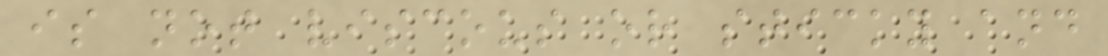is not viscous or sticky and
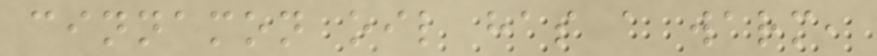cinnamon oil has a warm,
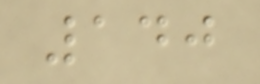140
